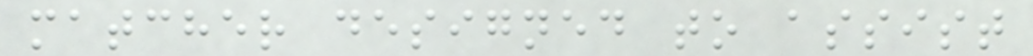matcher designed to assist
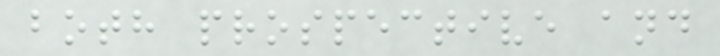both prospective and
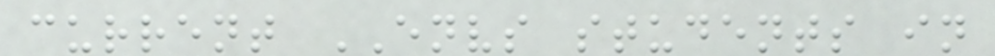current ENVS students in
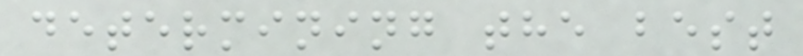determining the best
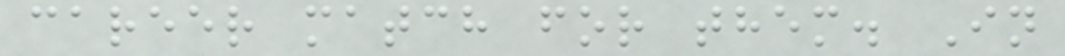career match for them. In
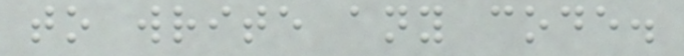to write any code.
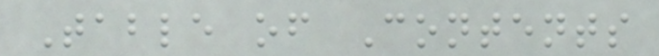Table of Contents
